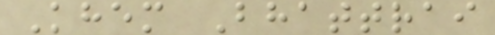Khem Bhattrai
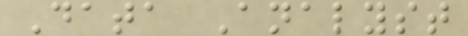Data Analyst
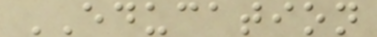EDUCATION
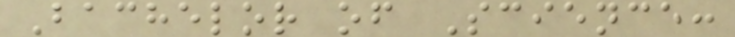Bachelor of Science:
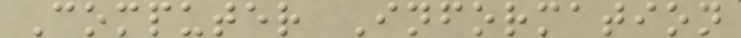Computer Information
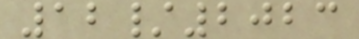12/2023
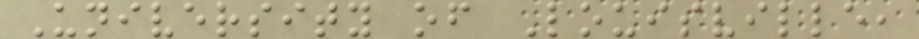University of Louisville,
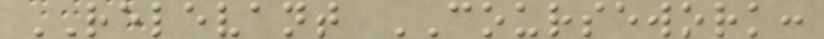RELEVANT COURSEWORK:
